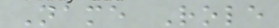Name Role
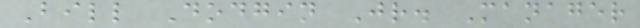Bill Dodgin Jr. Manager
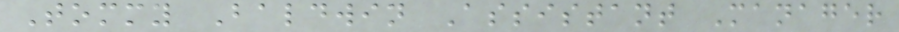Tommy Baldwin Assistant Manager
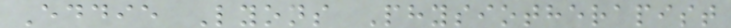Eddie Lyons Physiotherapist
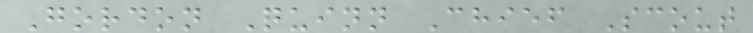Gordon Quinn Chief Scout
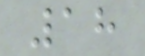18
